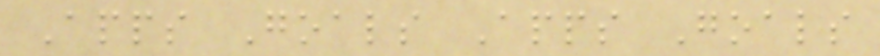Apps Goals Apps Goals
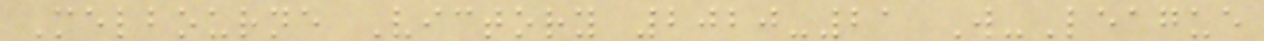Melbourne Victory 2020-21 W-League
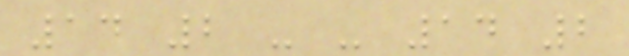14 2 - - 14 2
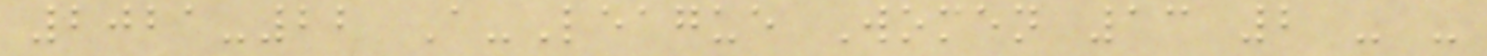2021-22 A-League Women 13 2 - -
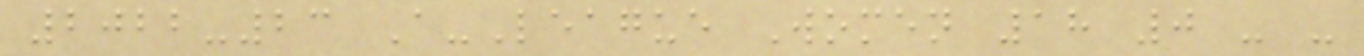2022-23 A-League Women 18 0 - -
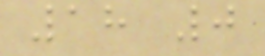18 0
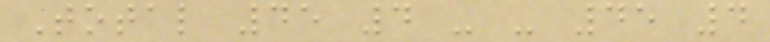Total 45 4 - - 45 4
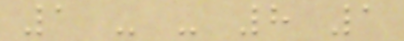1 - - 8 1
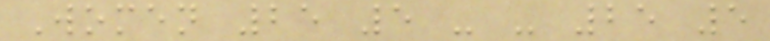Women 25 5 - - 25 5
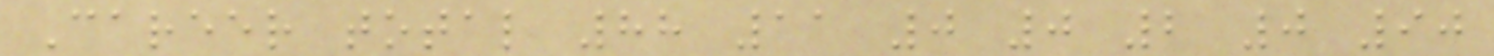Career total 88 11 0 0 2 0 90
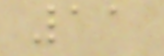11
